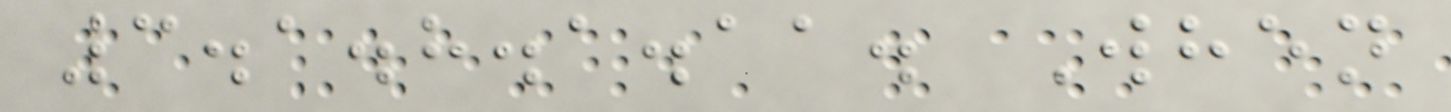3.1.8.1.11. When
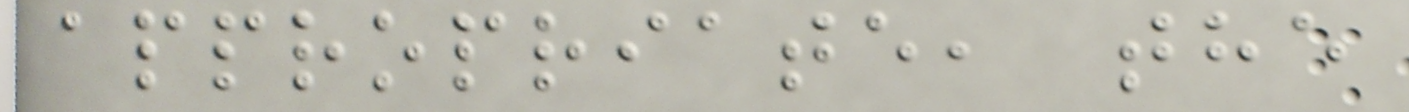appropriate, the
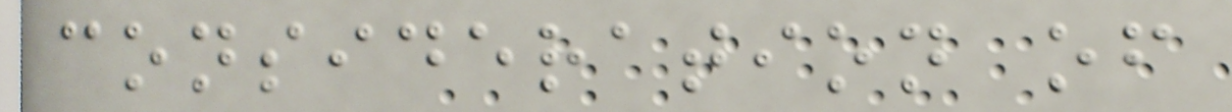consideration of
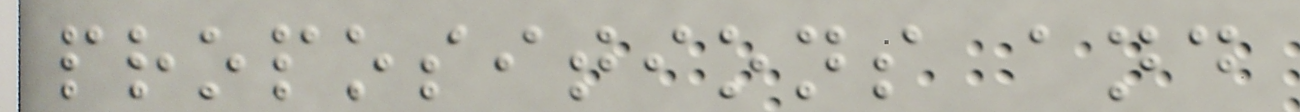propositions and
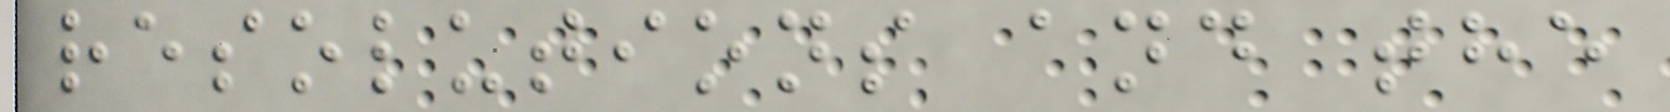resolutions and the
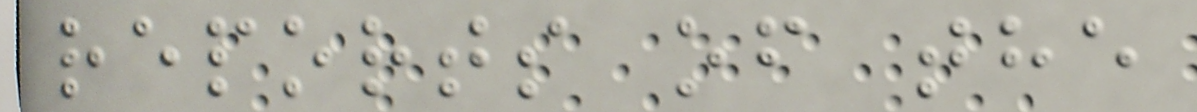reports of the
